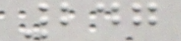247
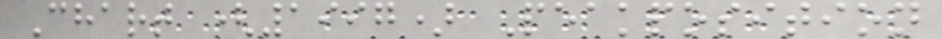Chart (1997) Peakposition
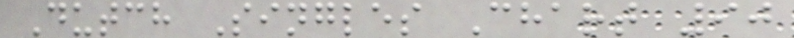Dutch Singles Chart 90
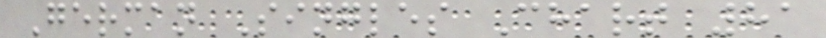German Singles Chart 81
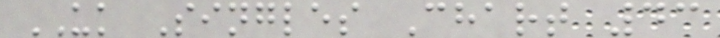UK Singles Chart 43
